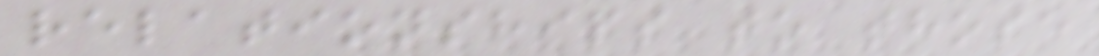relationships to those
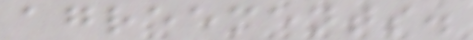agreements.
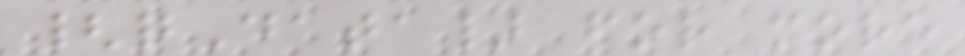{qData} for more
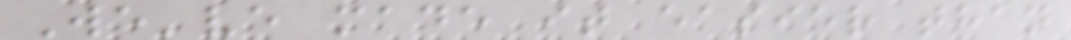We've made it easier than
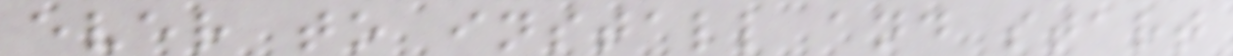ever to install and start
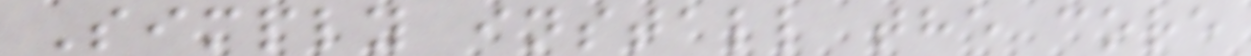Simply install the core
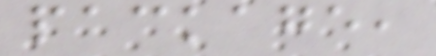package,
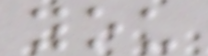you
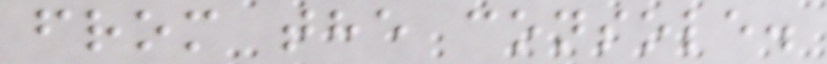from the console.
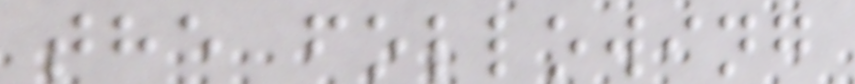the following
